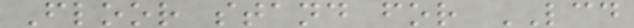Floor stand for LCD
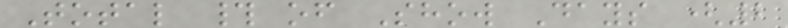Total # of Show Days (2
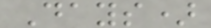Days)
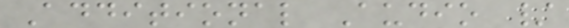Additional Audio /
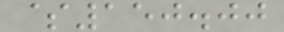$150.00
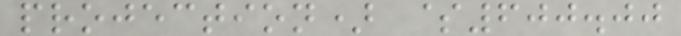projection) $600.00
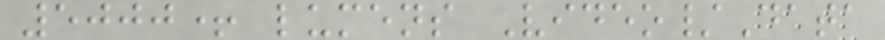5000+ lumens Video/Data
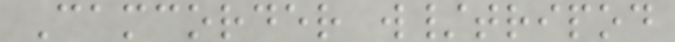Camcorder w/tripod
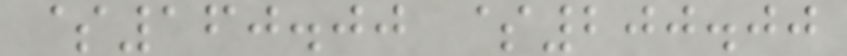$160.00 $200.00
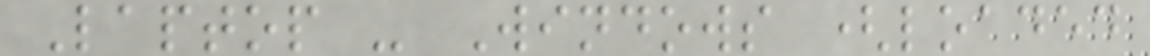Laptop - Windows (loaded
